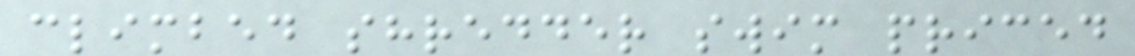climbed shredder swim priced
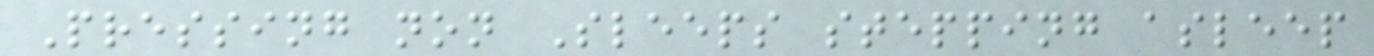Pressing non Sleeps stepping asleep
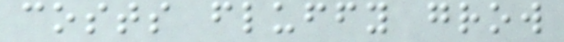costs fluffy grow
